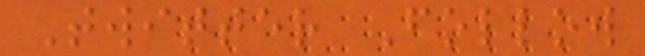Twitter Follow
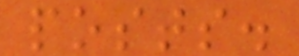posts.
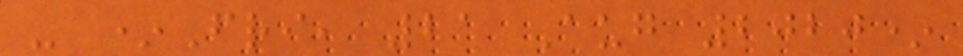- *Fri, 21 Aug 2020*
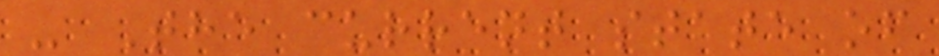- The current state of
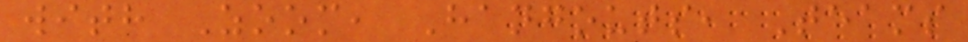with Zoom, Hangouts, Teams
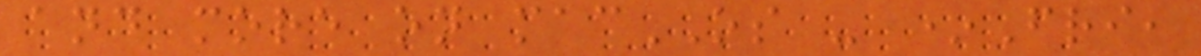and more on macOS - *Fri,
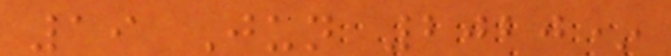19 Jun 2020*
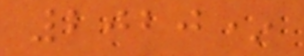2020*
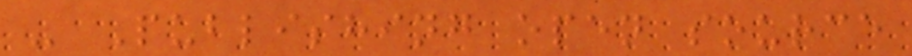- Publishing open source
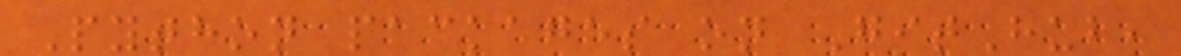Python packages on GitHub,
